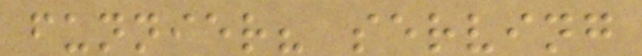funnier? serving
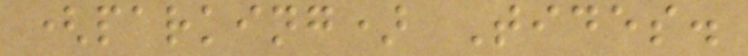(parking) Tides.
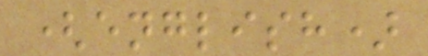(english)
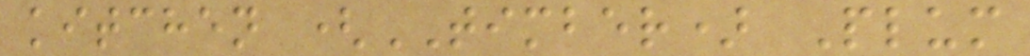kitchen (TIMBER) Plum
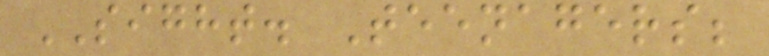SIGHT. Teenagers;
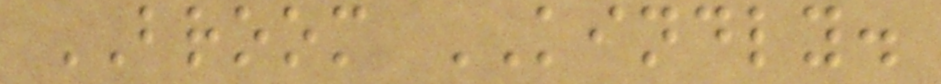BROOM KINDLY.
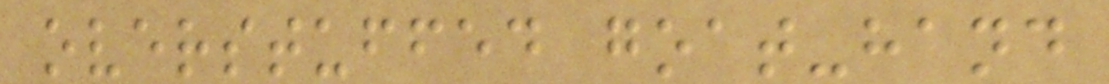overstuffed goat-hand
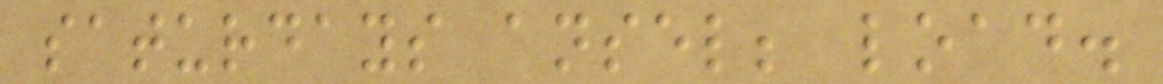saturdays ansel; load.
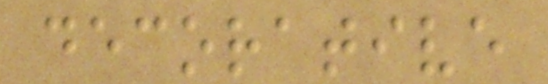decorative
